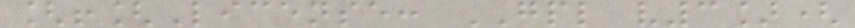[![License: GPL v3](
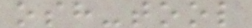osh-tool
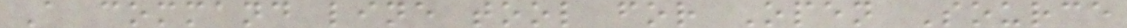A command line tool for Open Source
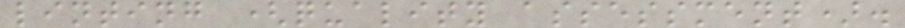linting (quality assessment).
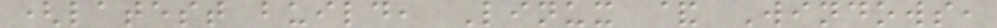(latest build, Linux & Windows,
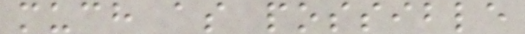much as possible
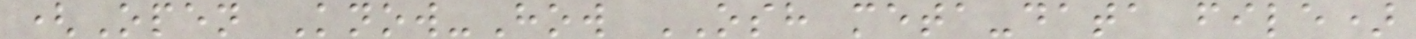(Open Know-How OSH meta-data file)
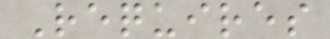Requires
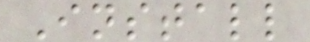Install
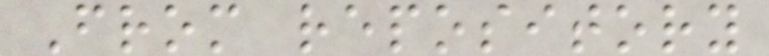From repository
